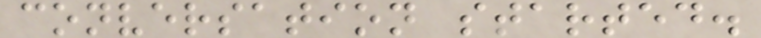conversation started.
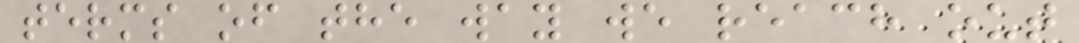terms of the way we reach out
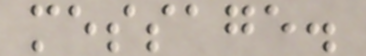message.
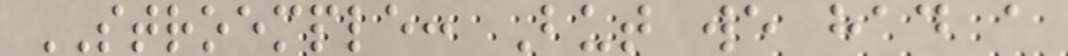STROEMPLE: But we had a
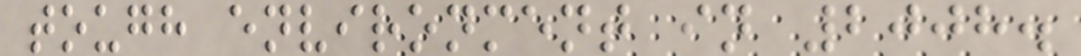tough environment in 2008.
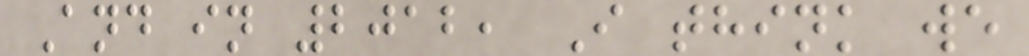And in 2012, I think we
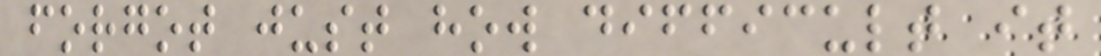forgot just how difficult it
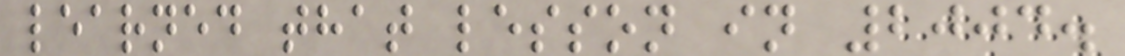learned that lesson in 2004.
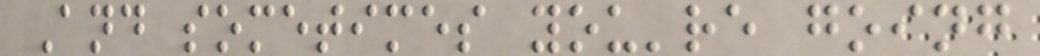And sometimes you're going
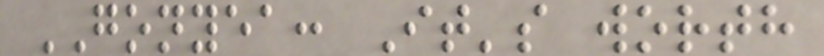GONYEA: It's worth
